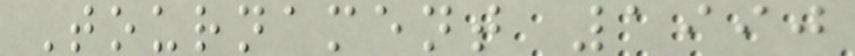Tournament 1990
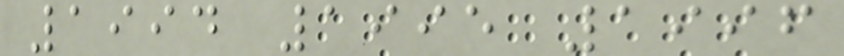1994 1995 1996
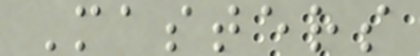Masters
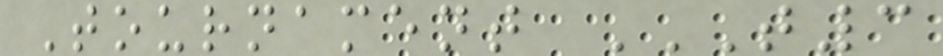Tournament T3
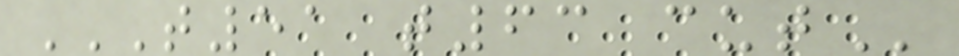T51 T63 CUT
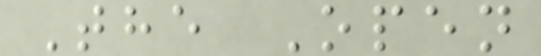The Open
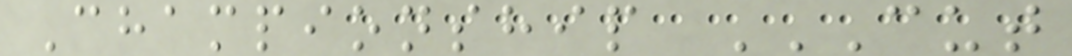Championship CUT
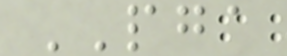PGA
